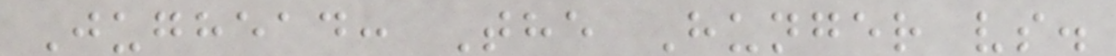Jughead: The Hunger vs.
